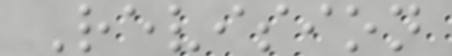Revision
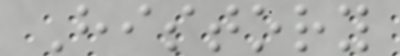History
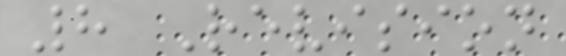8 Revision
